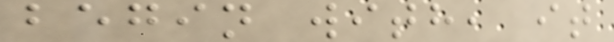begin with, it
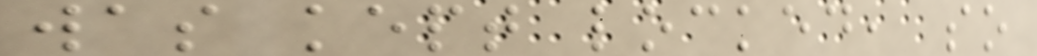was kept locked, so
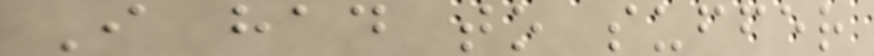I had to suffer
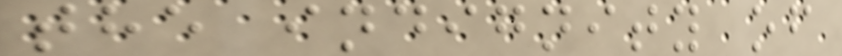the indignity of
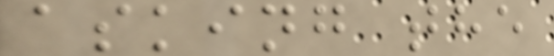asking the
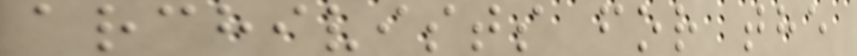archivists for the
